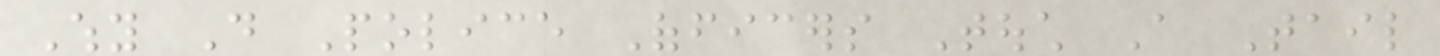Why Do Police Officers Touch A Tail
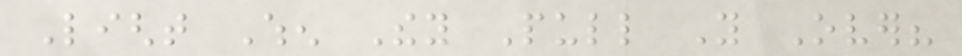Light When They Pull You Over?
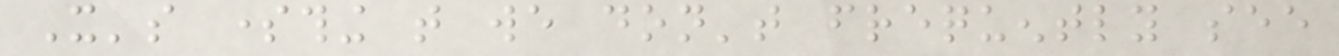It's something that we don't frequently see
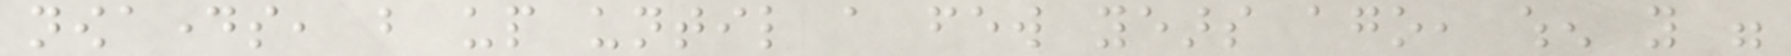nowadays, but up until a few years ago, when you were
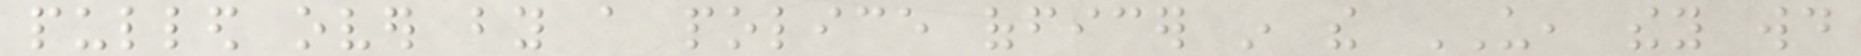pulled over by a police officer in the US, they would
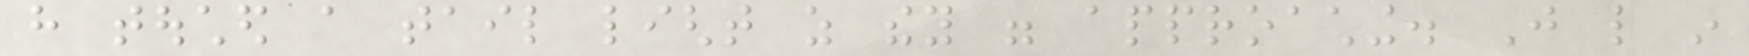have touched a tail light as they were approaching. Just like in
